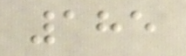185
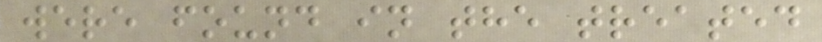were found in the treated
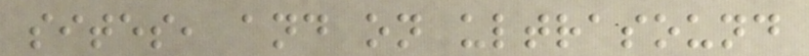sites, and on ultrasound
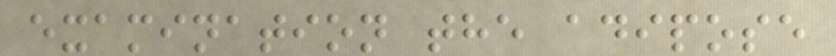examination the adipose
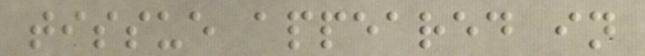tissue appeared in
